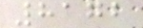8172
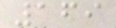169
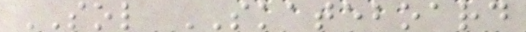SOL SKATEBOARD
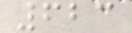623
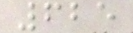625
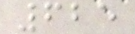625
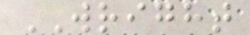WRIGHT
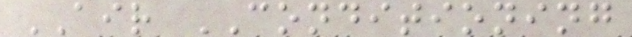AIR CONDITIONING
